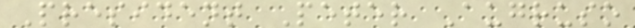President Peter Augruso
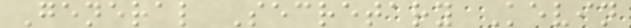General Secretary Kevin
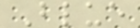Blue
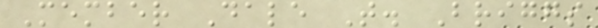Member Dale T. Briggs
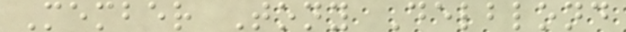Member Tony Delblond
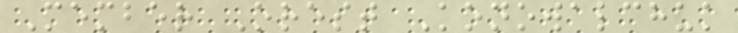Member Orest Konowalchuk
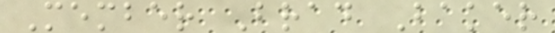Member Brad Baker
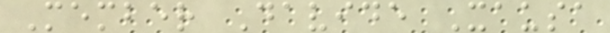Member Davide Xausa
